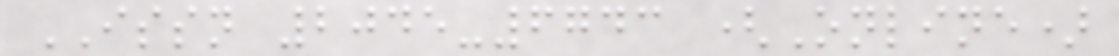ISSN 2045-6743 (Online)
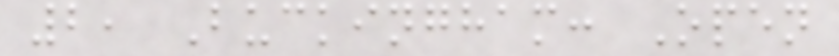2, Buckingham: Open
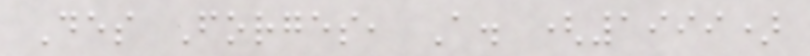Des Forges, A. (1999)
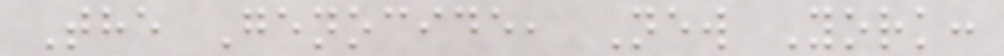The Genocide, New York:
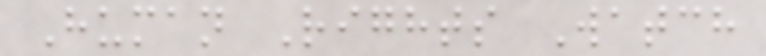Human Rights Watch
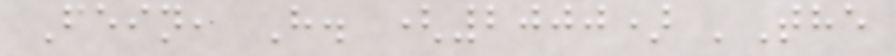Fein, H. (2000) 'The
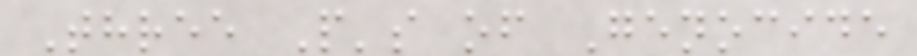Three P's of Genocide
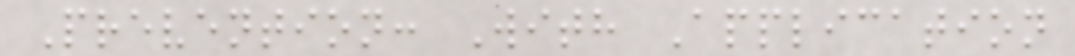Prevention: With Application
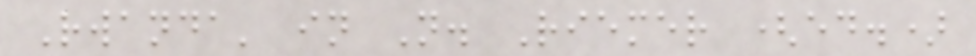Rwanda' in N. Riemer (ed.)
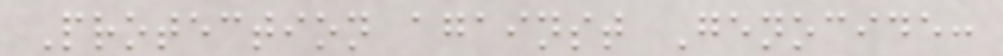Protection against Genocide:
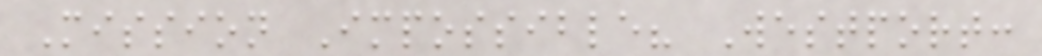Mission Impossible? Westport:
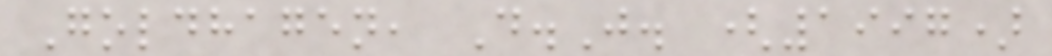Goldhagen, D.J. (1997)
